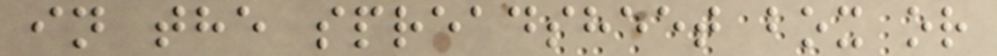in the spreadsheet box or
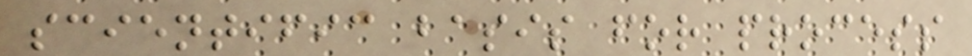scientific basis for process
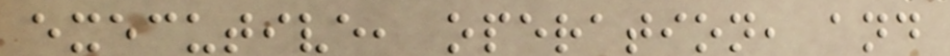executive, operation, and
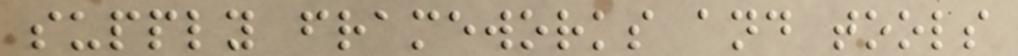supply frameworks and tools
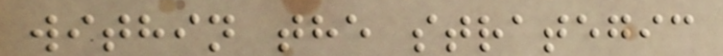within the strategic
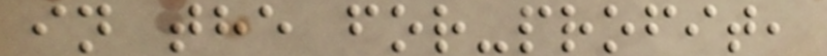in the for-profit,
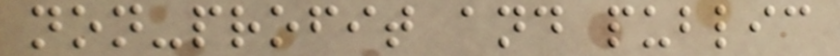non-profit and public
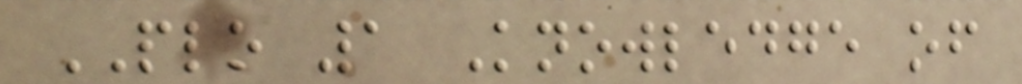PLO 1 Knowledge of
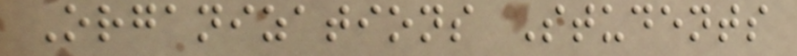Organizations Students
